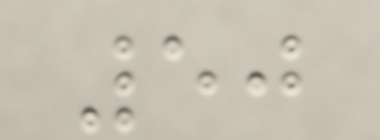50
